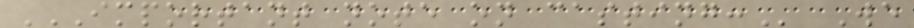IMPORTANT NOTE ON CASTING: We
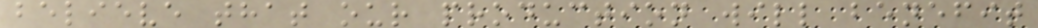believe that our production will benefit
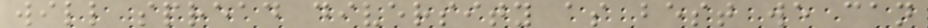will spread diversity as best we can
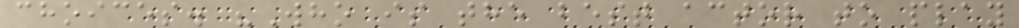choices. "Who is the best actor to play
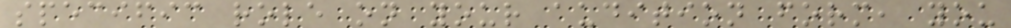specific role on your audition form, you
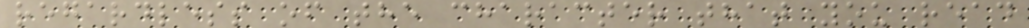regardless of the character that you read
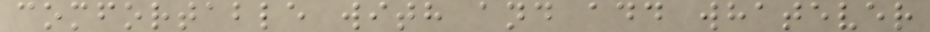comfortable with and add whatever
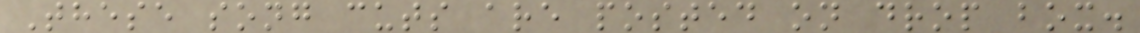These song cuts are posted on drop box.
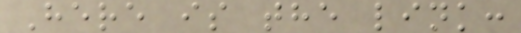Here is the link:
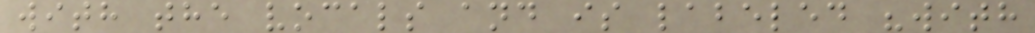with the vocals and is labeled "with
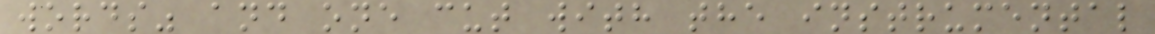words" and one cut with the instrumental
